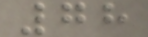78
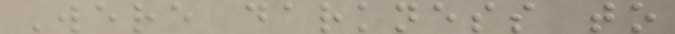Were darkness to
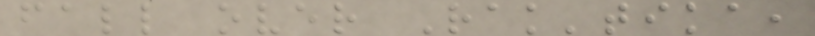fall over Rak'tika,
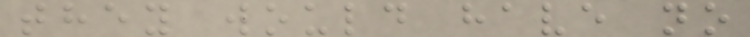they would have no
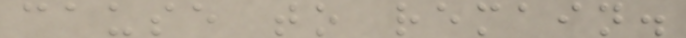cause to remain.
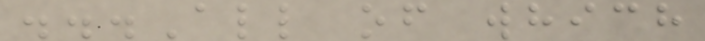...All of which
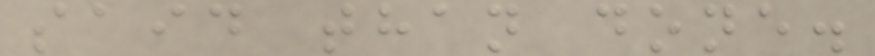said than done.
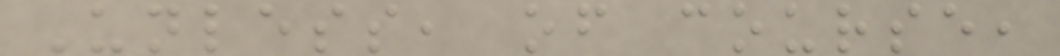Unless, of course,
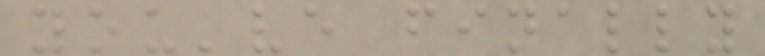you've finally
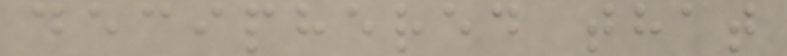deciphered that
